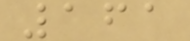161
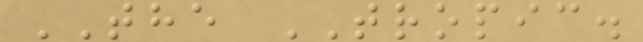THE TROPIC.
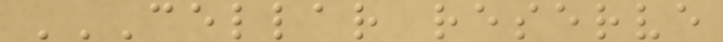CELLAR RESERVE
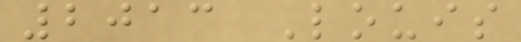2013 Louis
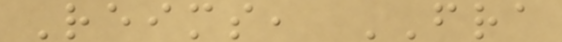Reims, FRA
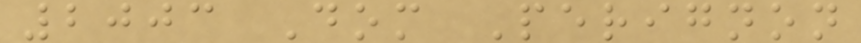2003 Dom Perignon
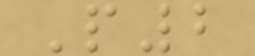P2
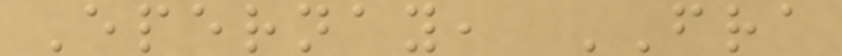Epernay, FRA
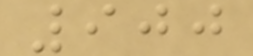900
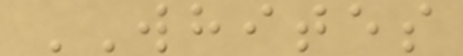WHITES
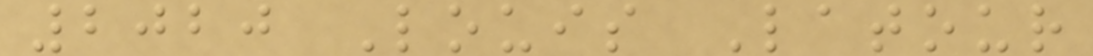2020 Louis Latour
